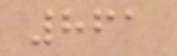861
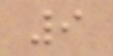9
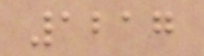1217
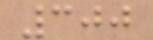300
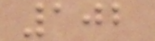102
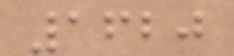1620
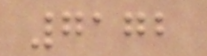7172
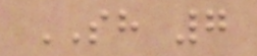SH 7
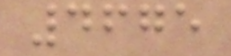4675
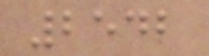2542
